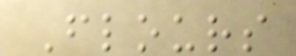Flours
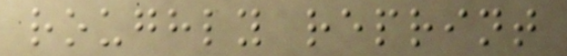roughly reprint
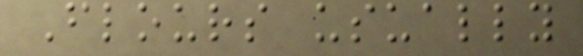Flours usually
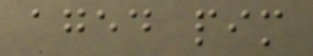aged pim
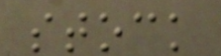stock
